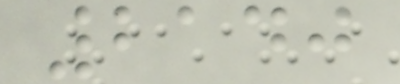2140
